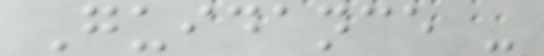Guidance -
